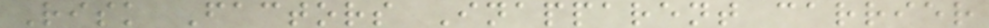Risk Factors Inapparent carrier
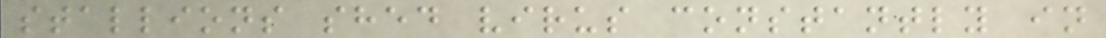stallions shed virus constantly in
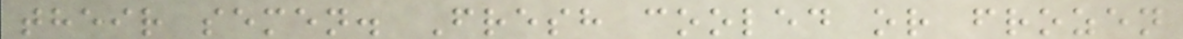their semen. Fresh cooled or frozen
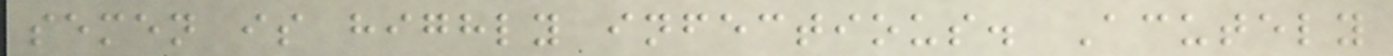semen is highly infectious. Acutely
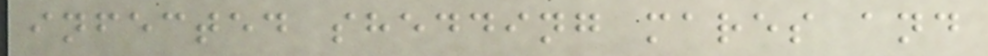infected shedding mares and
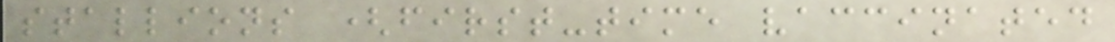stallions (first-time vaccinated
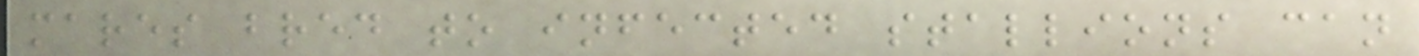mares bred to infected stallions can
